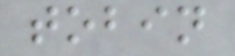tobin
